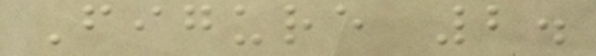Figure 2.
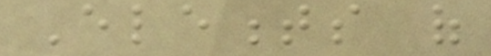Elements of
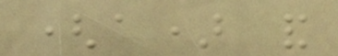(a) and
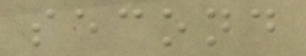second
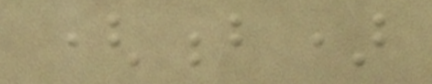(b)
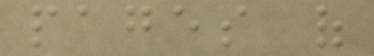pages of
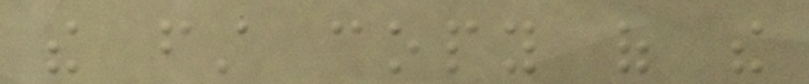the first copy of the
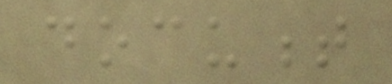document
